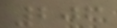206
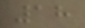18
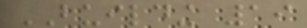BUILDING 19
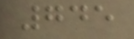745
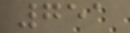751
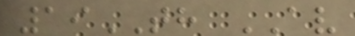19TH AV
